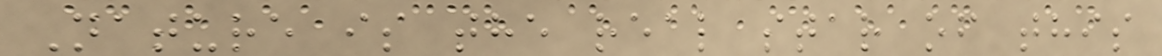Nature is the real star of this
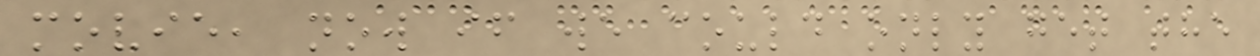movie, now if we could only get the
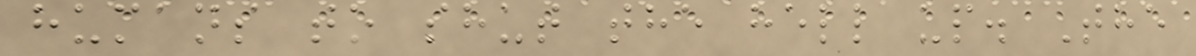humans to shut the hell up. The
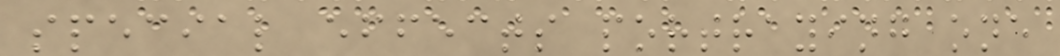special effects portraying one
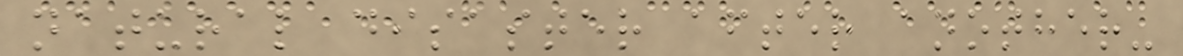natural disaster after another-
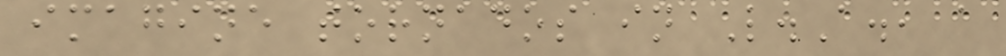imagine tornados in L.A., a
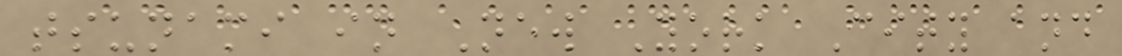tsunami in New York City and
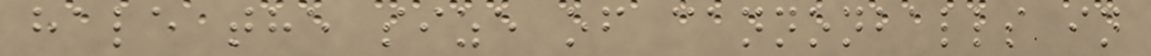hale the size of cannonballs in
